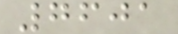7601
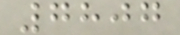7807
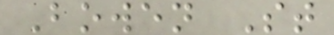Bowen St
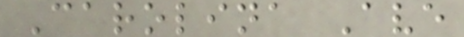Carolina Ave
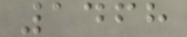1468
